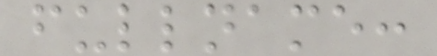fullname:
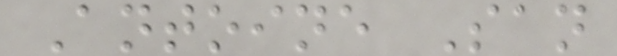Antoine San
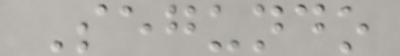Segundo
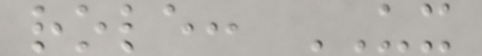role: UX
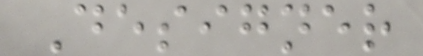Designer
